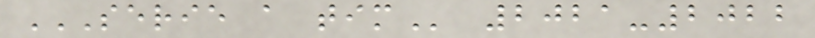SERIE A TIM 2021-2022
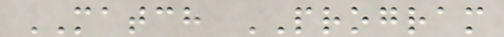MATCH PROGRAM
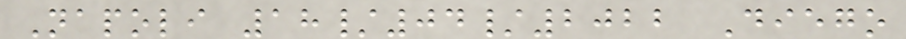Napoli 18/04/2022 Diego
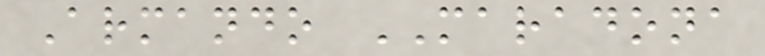Armando MARADONA
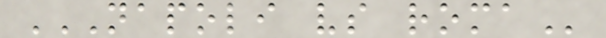NAPOLI VS ROMA
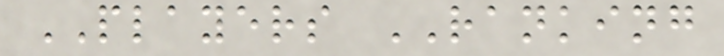PLAYERS RANKING
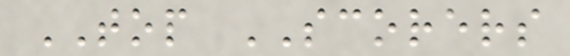TOP SCORERS
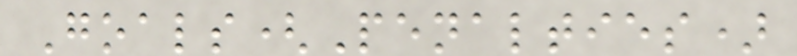Goals(Penalties)
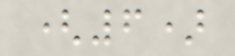(6)
